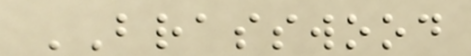BRASSWOOD
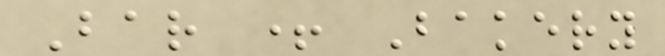Bar + Bakery
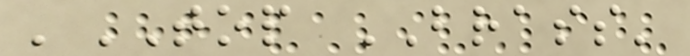'TOP BRASS'
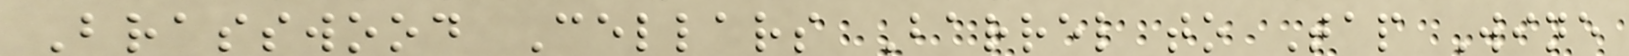Brasswood Cellars Barrel to Tap Wine
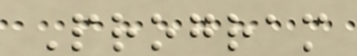Program
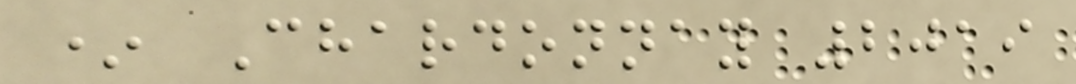* Chardonnay 2019
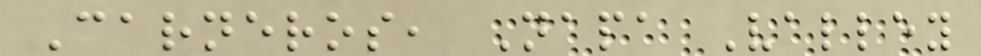Carneros, Napa Valley
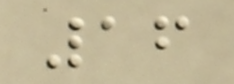16
